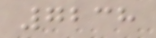7238
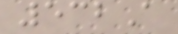532A
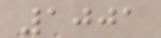1001
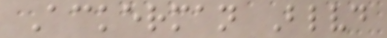Ackerman Blvd
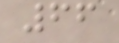66
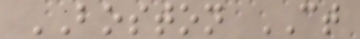BOSTON CT
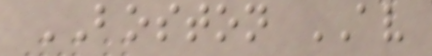BOSTON AV
